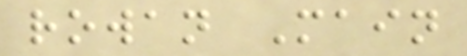rowan Main
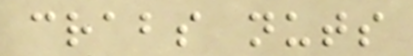crabs nuts
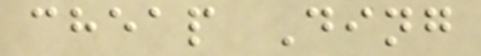cheap Ding
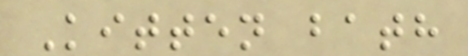Kitten bath
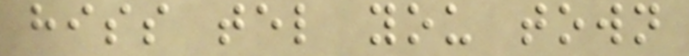hiss tel you town
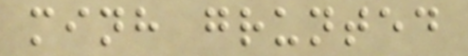minh grunted
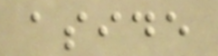aside
